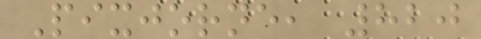Pixjorne, 820
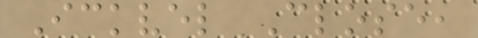Ickvel Close,
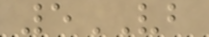5VB
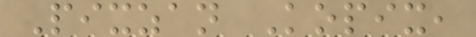Pixzan Kopix,
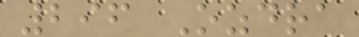296 Ozdra
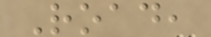Road,
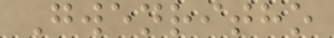Gwenritho
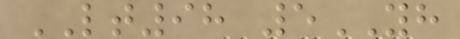LT98 5YH
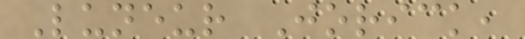Luneur Jorick,
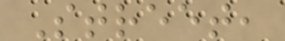Street,
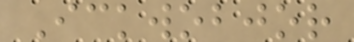Ickwobjor
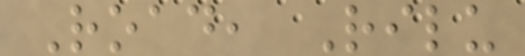Road, Rilu
